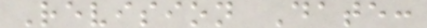Revision Date:
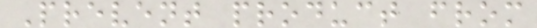Prevent product from
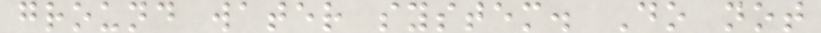ground water system. Do not
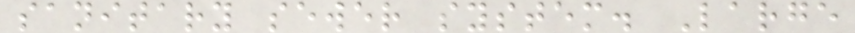sanitary sewer system. Large
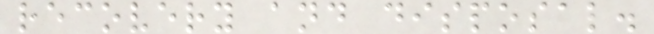recovery and disposal.
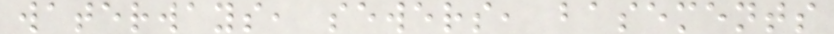waterways, sewers, basements
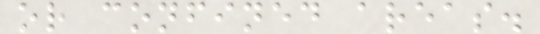or confined areas.
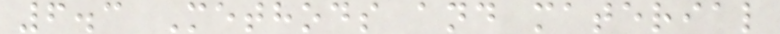6.3 Methods and material
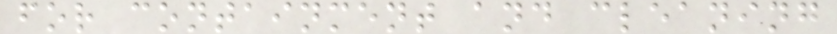for containment and cleaning
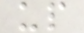up
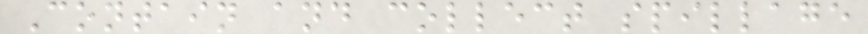Contain and collect spillage
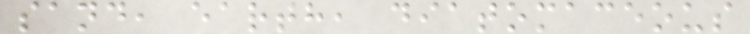sand, earth, diatomaceous
